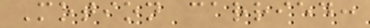Motion carried:
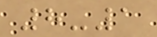8-1
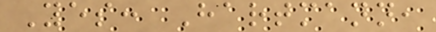Yes: Hartmann,
